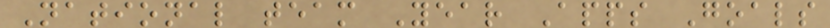National team Year Apps Goals
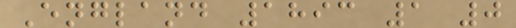England 1893 1 0
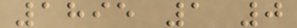1895 1 0
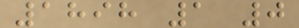1898 1 0
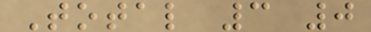Total 3 0
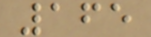165
